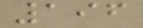196
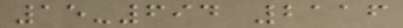15-694 2116
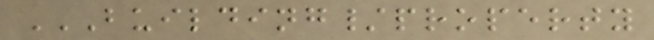BUILDING/PROPERTY
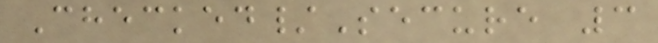Checked/Secure 3
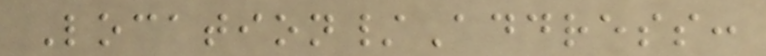Location/Address:
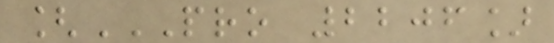[PRO 2206]
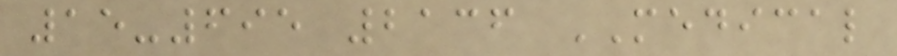15-695 2136 MEDICAL
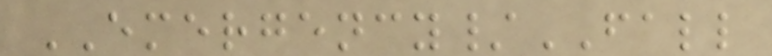EMERGENCY/FALL
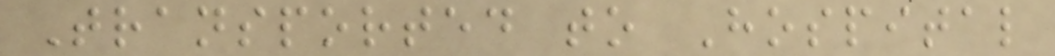Transported to Hospital
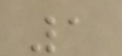1
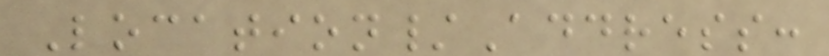Location/Address:
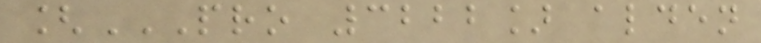[PRO 3222] ALDEN
